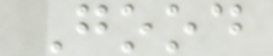Good
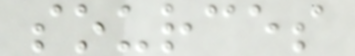sources
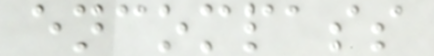encompass
